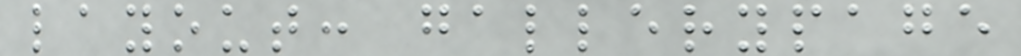layout: gallerypage
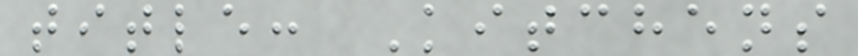title: Kitchens
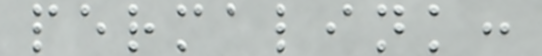permalink:
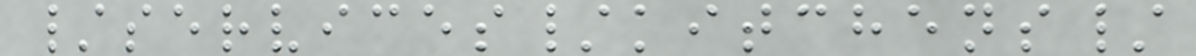/services/kitchens/
